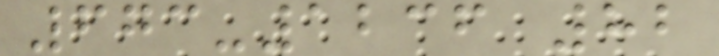673-1236 82
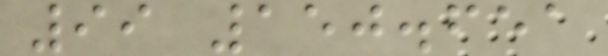99 150.651
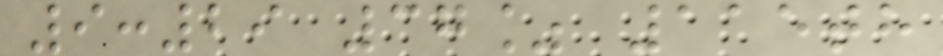9:29 37% 115th
